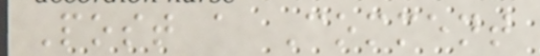Post a Comment
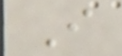I
